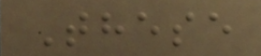These
